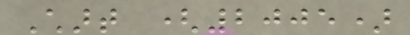Chart (2005)
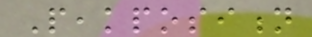Peakposition
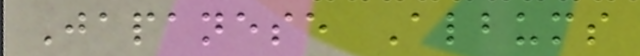Japanese Albums
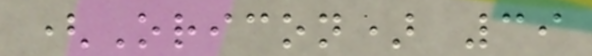(Oricon) 39
